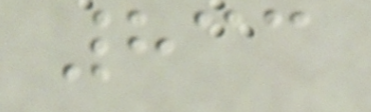833
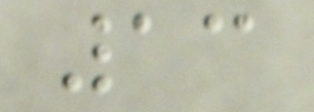13
